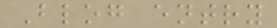Blog entry
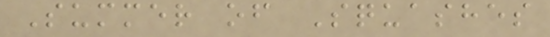Summer of Squashes
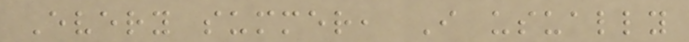Every summer, I usually
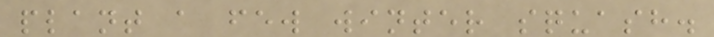plant a few winter squash.
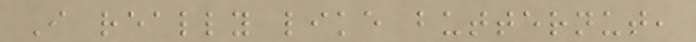I really like butternut,
